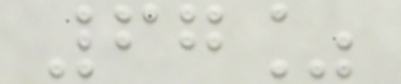67%
